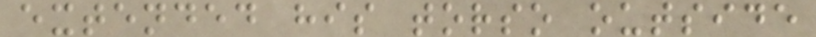extended his torso outside
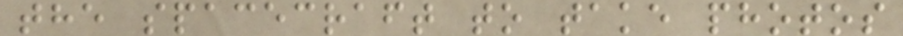the spacecraft to take photos
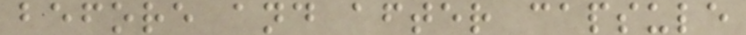before and after capsule
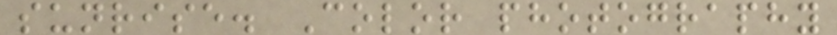sunrise. Color photography
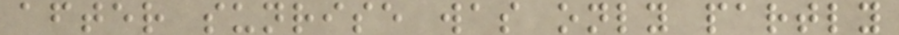after sunrise was only partly
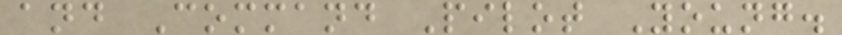and Command Pilot Young.
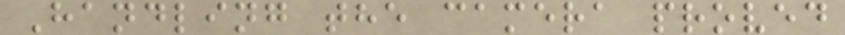Handling the camera proved
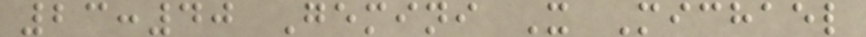23:40 Gemini X Michael
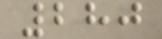280
